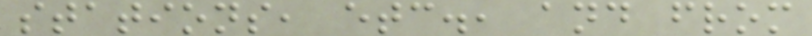stations, etc., and from
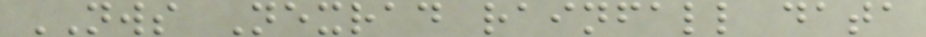NWS Nexrad rainfall data
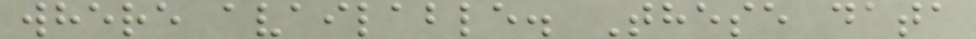where available. These data
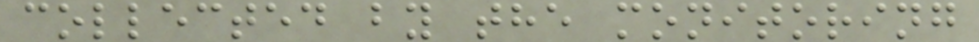collected by the monitoring
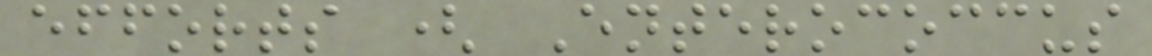efforts ( Enterococcus
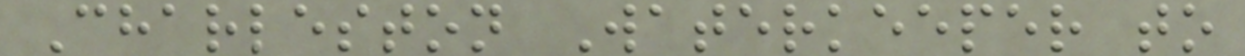Charleston Waterkeeper to
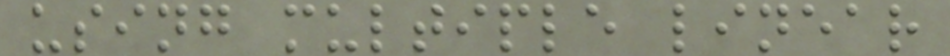using multiple linear
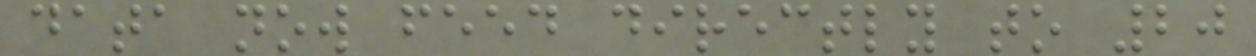data now feed directly to 20
